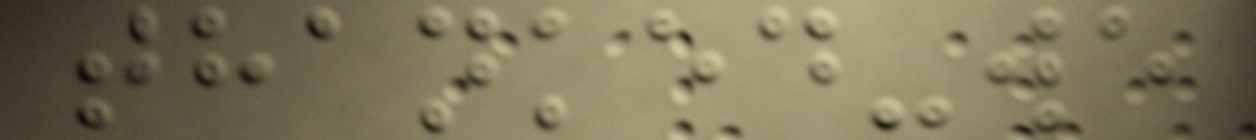thanked-we
